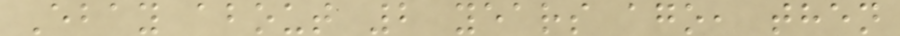Ebay about 2 years ago, then
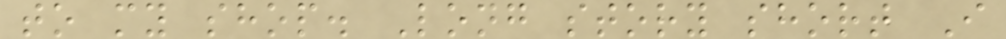to my shop. Long story short I
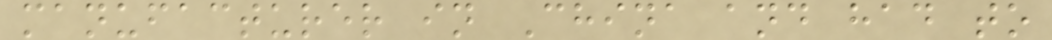manufacturer in China and had to
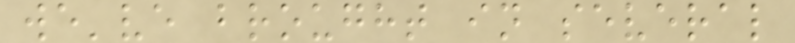we've brought in several
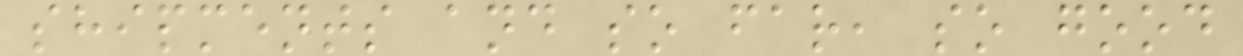shipments and so far, so good
